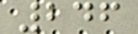246
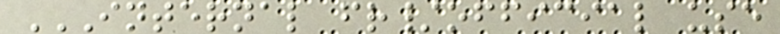INTERNAL FR/OFFICIAL USE
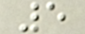5
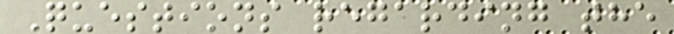Questions regarding the
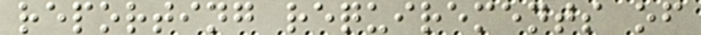reporting requirements of
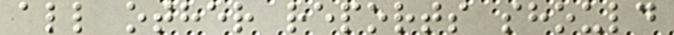all other reports should
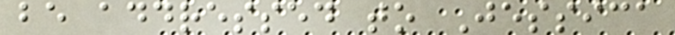be addressed to Jessica
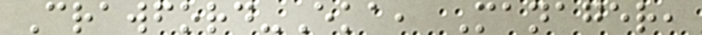Crawford-Eka, Manager,
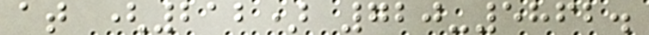at (212) 720-5862.
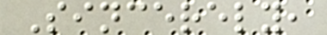Sincerely,
